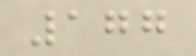177
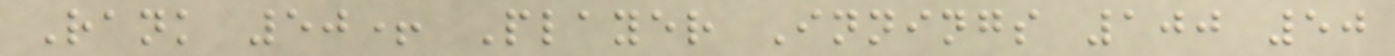Rank 50+ Player Innings 100 50
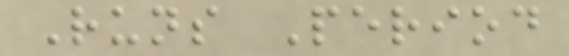Runs Period
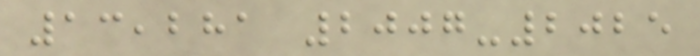13,281 2007-2025
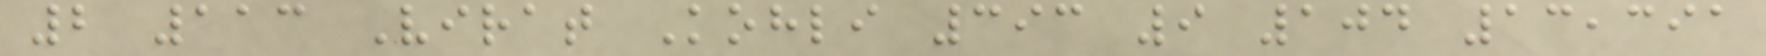2 113 Virat Kohli 393 9 104 13,391
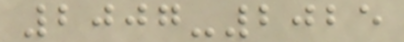2007-2025
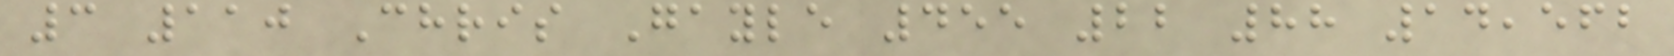3 110 Chris Gayle 455 22 88 14,562
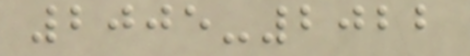2005-2022
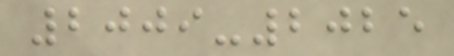2009-2025
